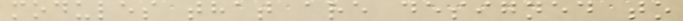modules that are designed to
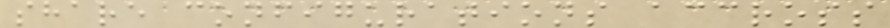share configurations accross
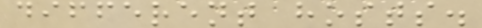different hosts.
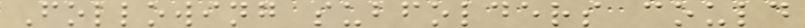Following subfolders could
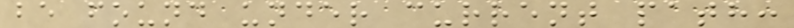be found under current path:
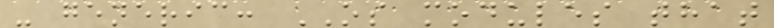- generic: OS modules that
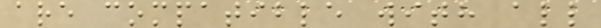are compatible with all
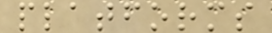platforms
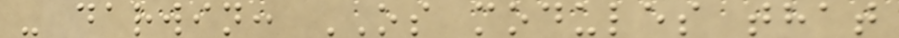- darwin: OS modules that
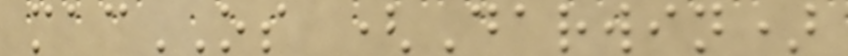macOS (Darwin)
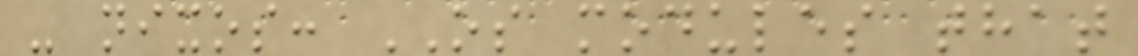- nixos: OS modules that
